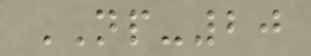NP-20
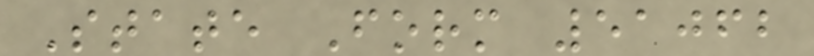State Form 51062
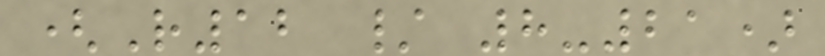(R12 / 8-21)
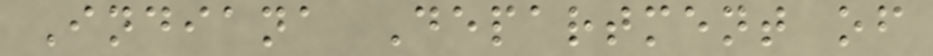Indiana Department of
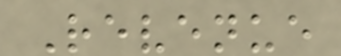Revenue
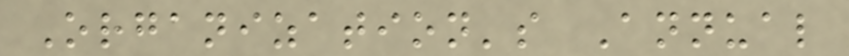Organization's Annual
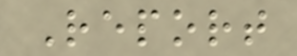Report
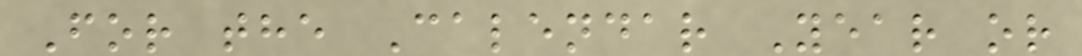For the Calendar Year or
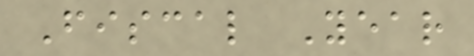Fiscal Year
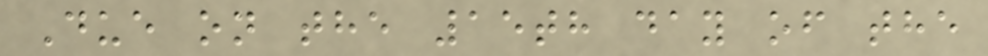Due on the 15th day of the
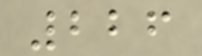226
